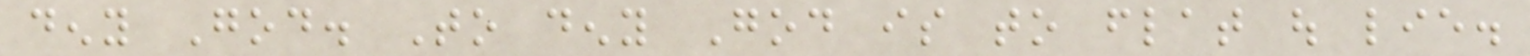deny God. To deny God is to flat out lie.
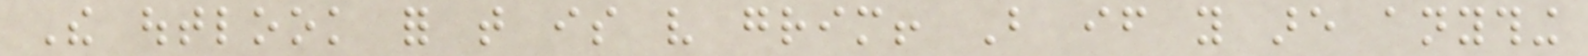The outlook for that is very grim! But if you are anything
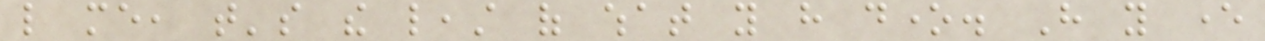like me, that's the least of what you have done. Have you ever
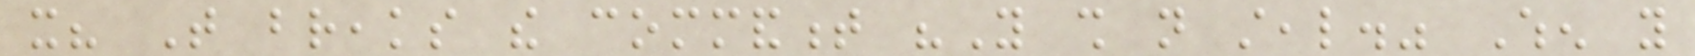it? That breaks the commandment "You shall not steal." When you
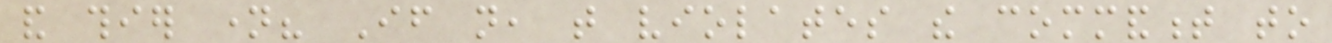and thier name? If not, that violates the commandment to
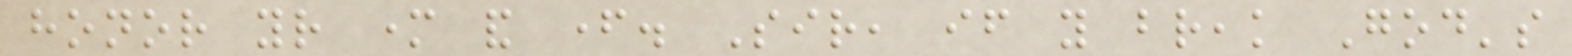honor your mother and father. Sir, if you break God's
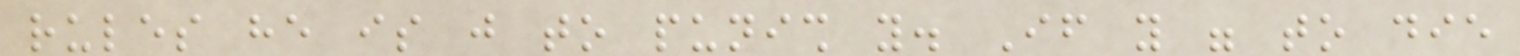rules he is just to punish you. If you were to die
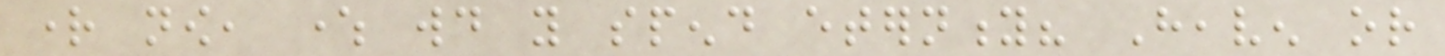right now, where would you spend eternity? Heaven or
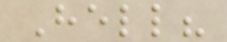Hell?
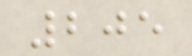205
